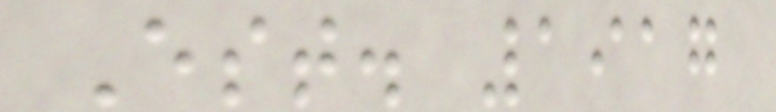Est. 1917
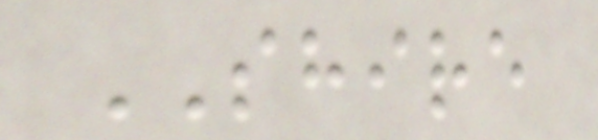SHIRE
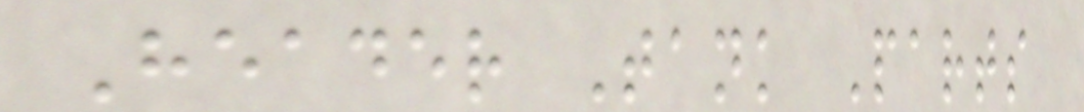Header Tank Parts
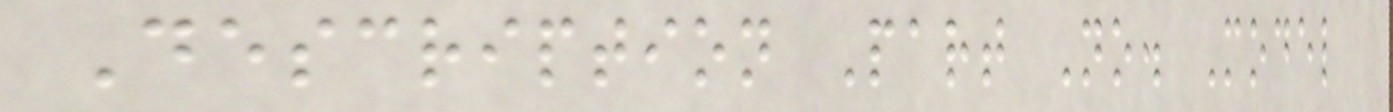Description Part No. Model
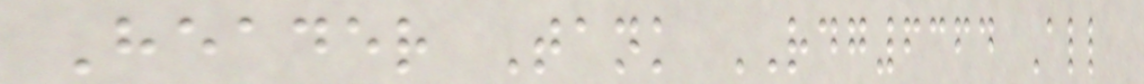Header Tank RDG6364 All
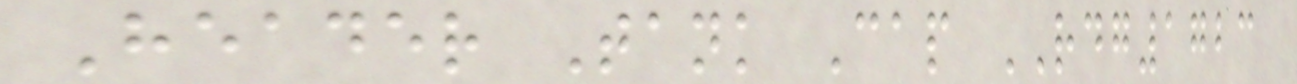Header Tank Cap RDG1723
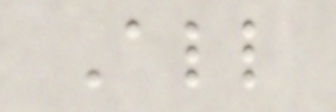All
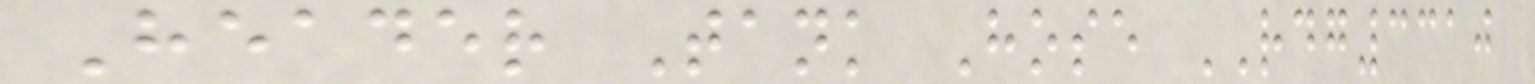Header Tank Hose RDG3310
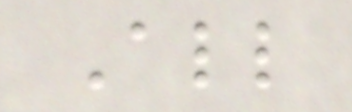All
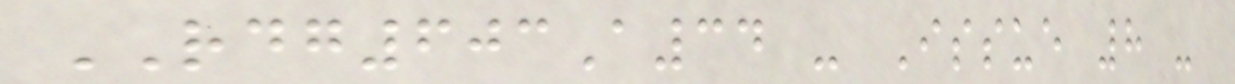RDG603A34 - Issue 8 -
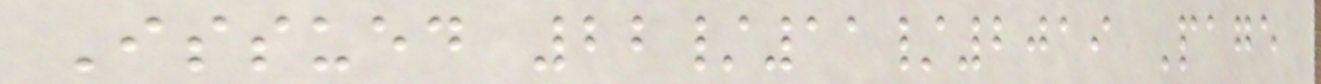Issued 22/11/2019 Page
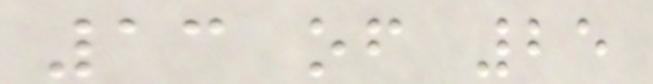13 of 25
